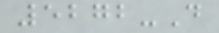5272-D
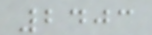2403
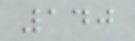140
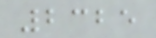2325
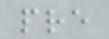pre
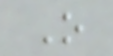O
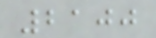2100
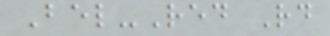Bel-Red Rd
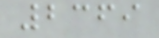2369
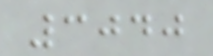3040
